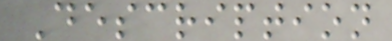Description
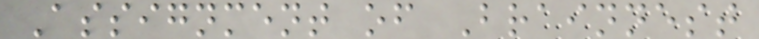Assignment of Brainnest
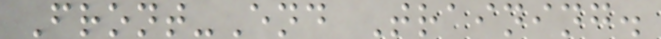Front-End Training.
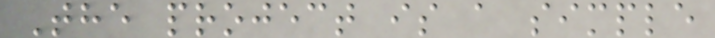The project is a simple
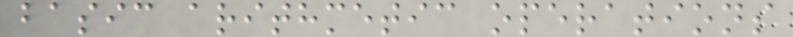basic arithmetic operations
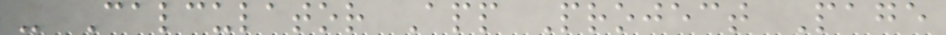- Calculator App Project Page
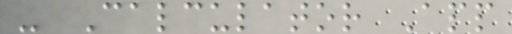- Calculator App
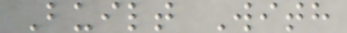Built With
